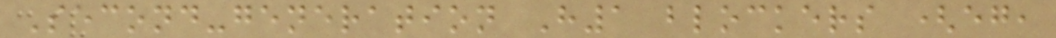Second-generation H1 blockers (eg,
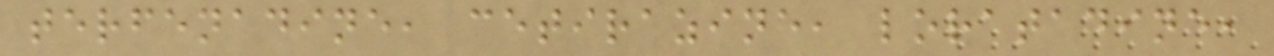terfenadine, cetirazine, loratadine,
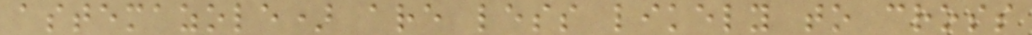astemazole) are less likely to cross
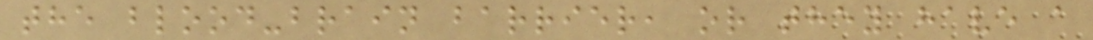the blood-brain barrier, or they have a
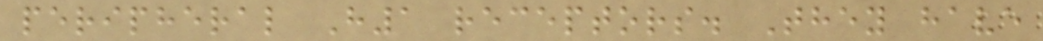peripheral H1 receptors. They have
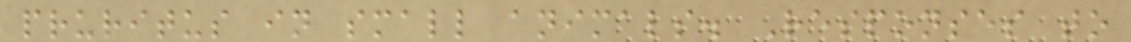pruritus in small animals. Responses to
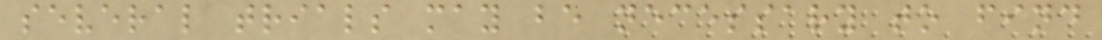several trials may be necessary to find
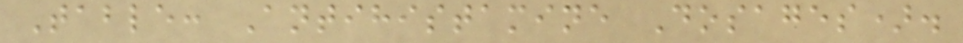Table: Antihistamine Dosages).
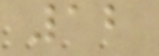12
